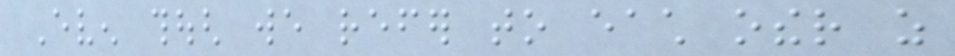Even though we refer to each other as
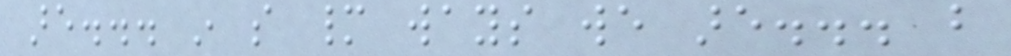are... in so many ways we are... but
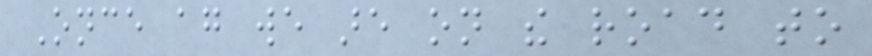Once again we are on the road to
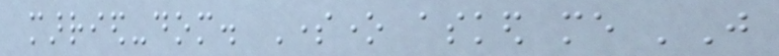married-dom. Someone asked me 'Just
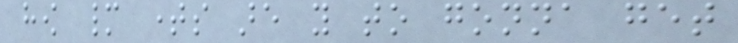how many times are you to gonna get
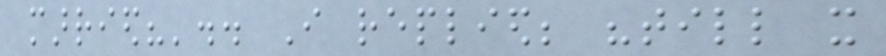married?'.. I replied; "till it
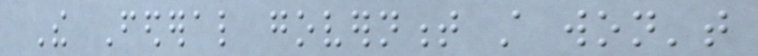The Federal government still won't
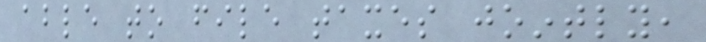able to file taxes jointly,
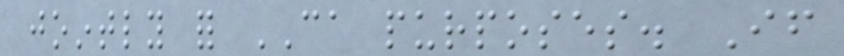jointly for CA purposes. If
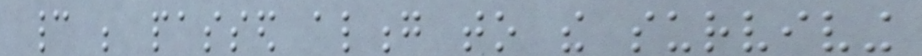cannot be passed along to the surviving
